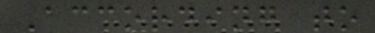According to
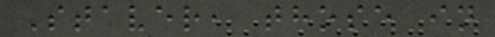Staver, those in
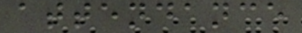attendance
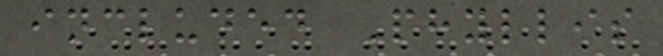included Phyllis
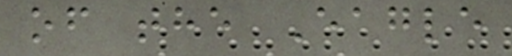of the Eagle
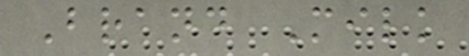Brand Milk
